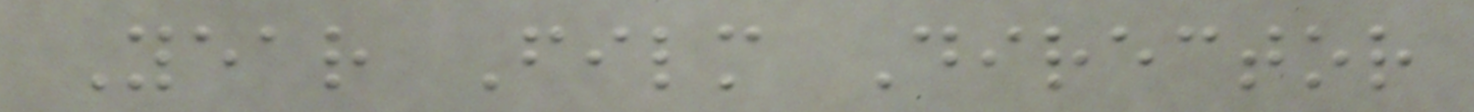Year Film Director
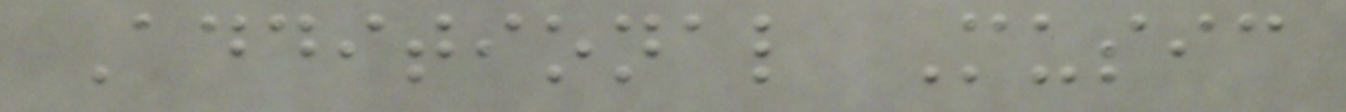Additional Music
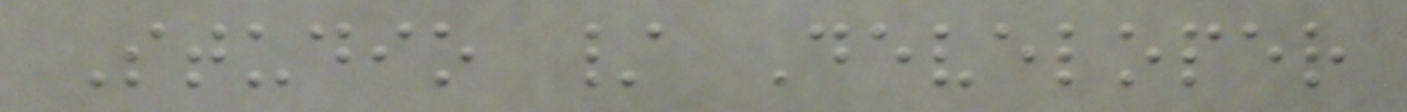Studio / Developer
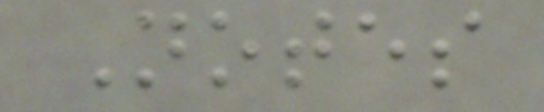Notes
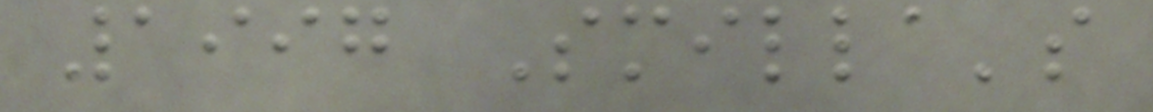1997 Smilla's
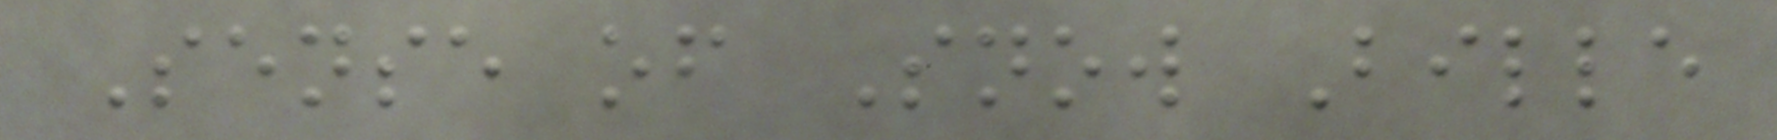Sense of Snow Bille
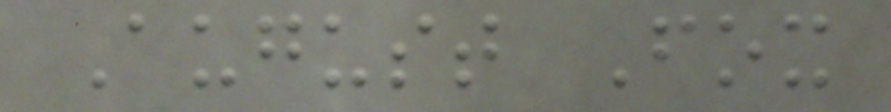August Fox
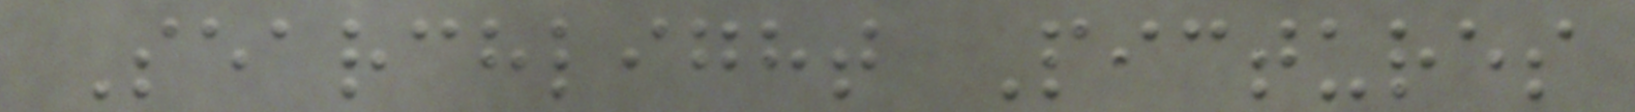Searchlight Pictures
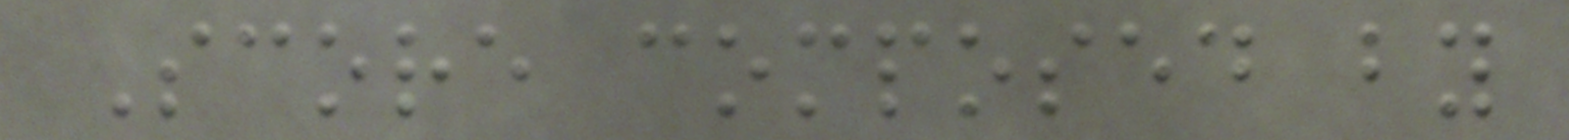Score composed by
